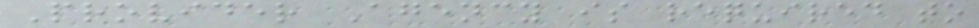Provider Agency is required to
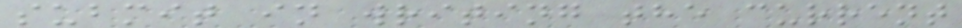submit in writing the current
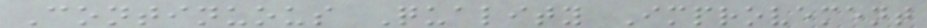Continuous Quality Improvement
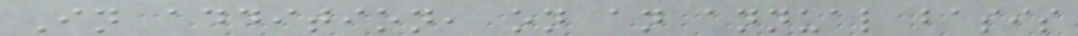In addition, on an annual basis
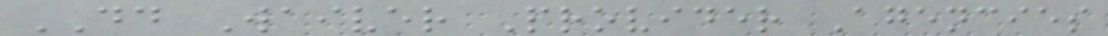DD Waiver Provider Agencies
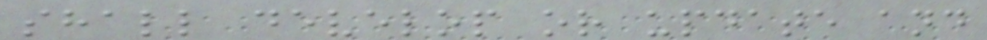shall develop or update and
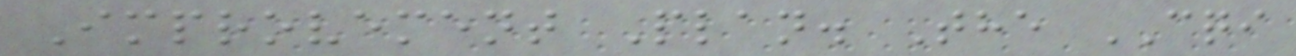Improvement Plan. The CQI
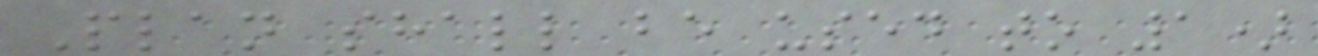Plan shall be used to 1)
